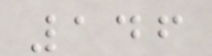146
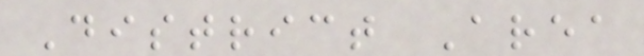District Area
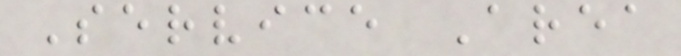Service Area
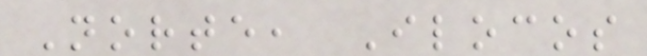Norte, Ilocos
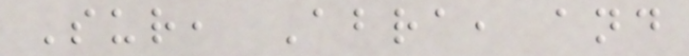Sur, Abra, and
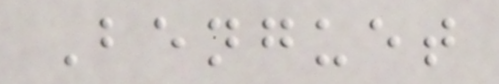Benguet
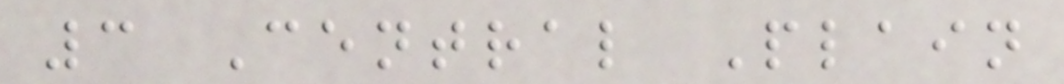3 Central Plain
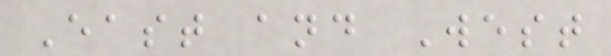East and West
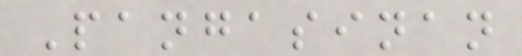Pangasinan
